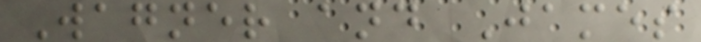Wagner and James
